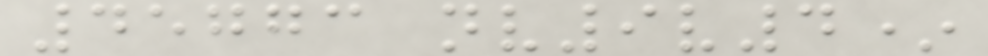45773 nv9v4*
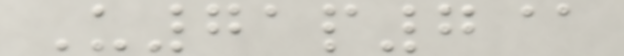U71p7@
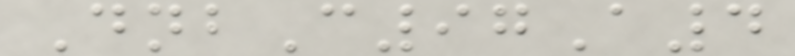DnbC97A4
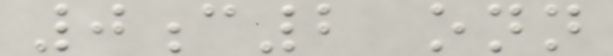0c2 onn
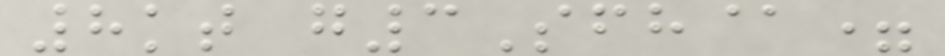8kt g3Sfh@=
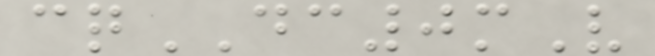cqDC0mV
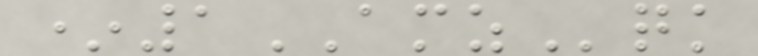*1AMZqk
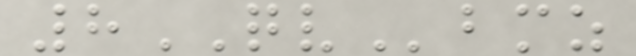8QVbmz
